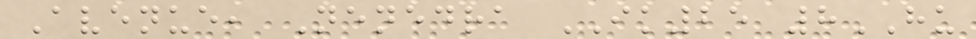Avenue, Nenedra IK25 8HU
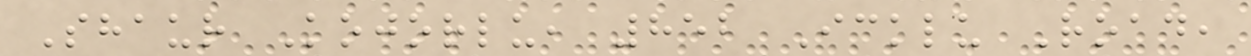Shaur Kojorlu, 852 Icklu Road,
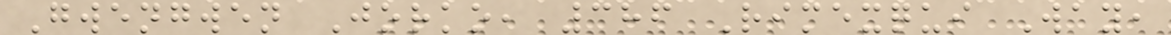Gwengwen Jorko, 386 Rimexqui Way,
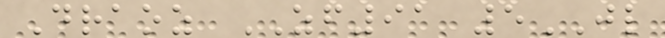Draoz ZF91 5JL
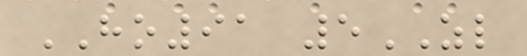HO91 5ZL
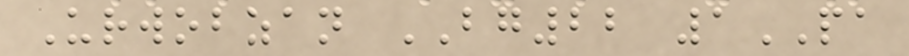Urwobzan BG22 1PA
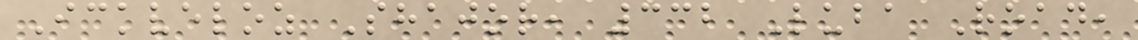Ickveloz Shajor, 332 Luba Road,
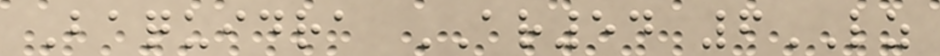Baquidra AR54 6LZ
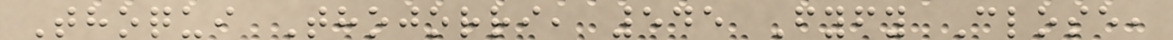Thoqui Thojorri, 545 Fyfy Close,
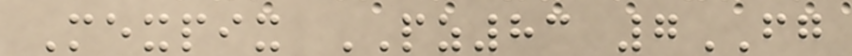Mexpix PZ83 7FG
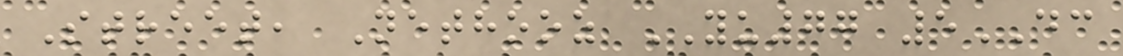Street, Nethooz YU77 5DC
